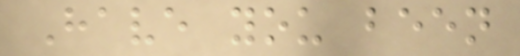Have you been
